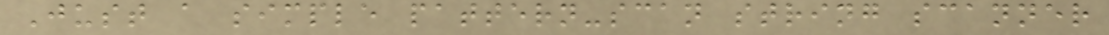Just a simple pattern-scan string scanner
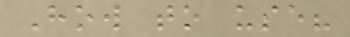How to use?
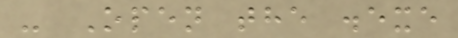- Open the .exe
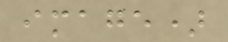image)
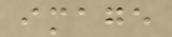image
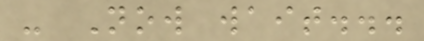- Now wait...
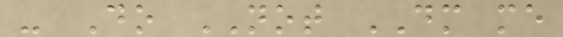- Do NOT DM me
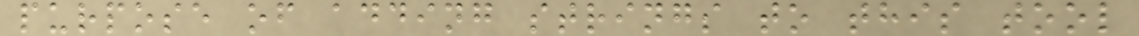purpose of adding strings to this tool
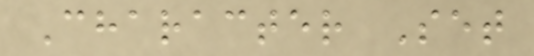Character Set
